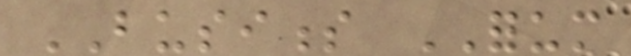BUSINESS FORUM
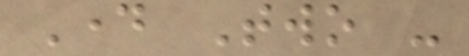Day Two -
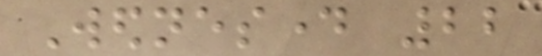Wednesday 22
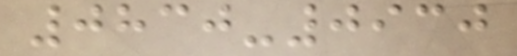0830-0930
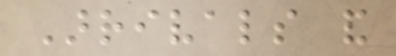Arrivals and
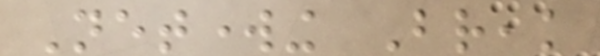Networking Break
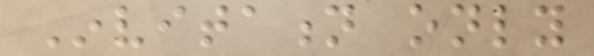Invitation only
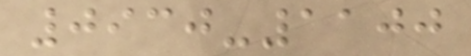0930-1100
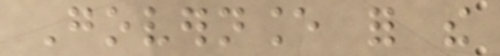Governance for the
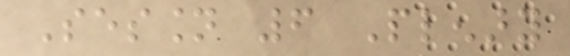Session 6 Plenary
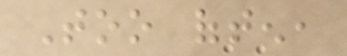Too often,
